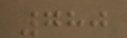780
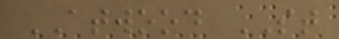ATWOOD ST
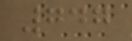747
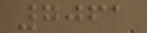7061
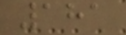181
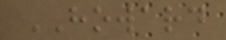HOWARD
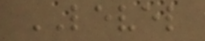LEVEL
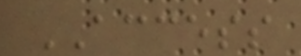ACCESS
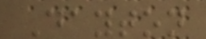Dayton
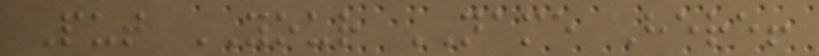Put YOUR NAME Here!
